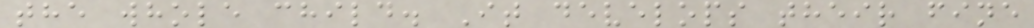the whole child. It develops their fine
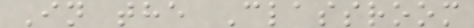In the Classroom
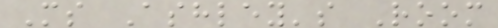Ms Ashley's Room
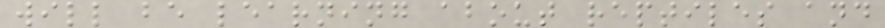will be learning about reptiles and
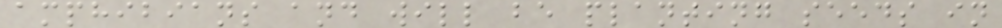amphibians and will be planting seeds in
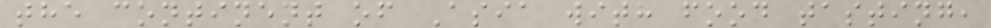the continent of Asia with food tasting,
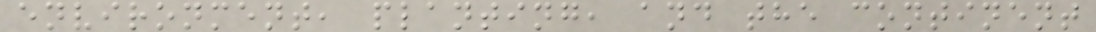environment, planting, and the continent
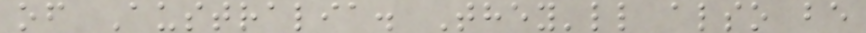of Australia. They'll also be
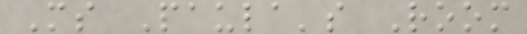Ms Paula's Room
